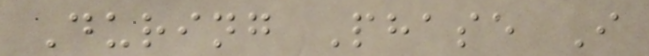During Phase I
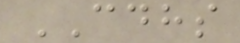CDHS
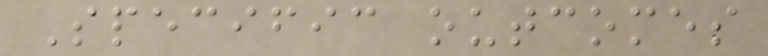Specific outcomes
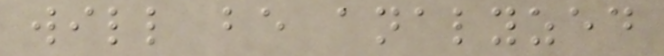will be analyzed
